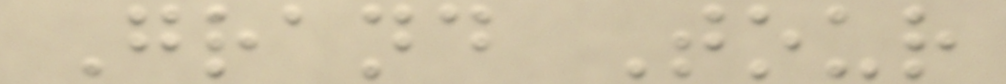Grand Tour
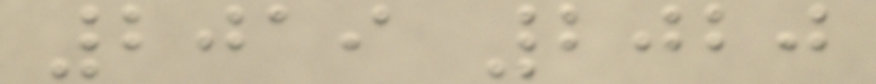2019 2020
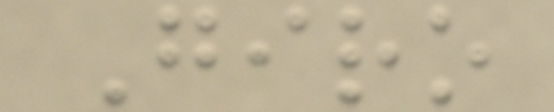Giro
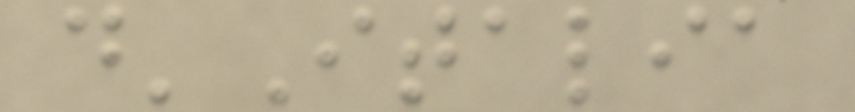d'Italia
